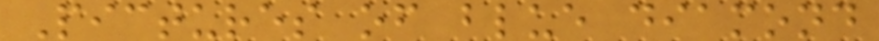Pictures of blue diamond
